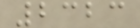2323
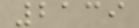2139
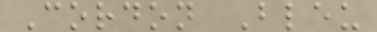Cordon Bleu
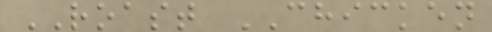ROAST CHICKEN
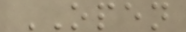OPEN
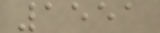1551
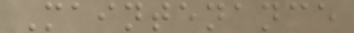Maintenance
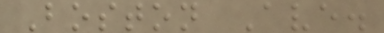Boston Ave.
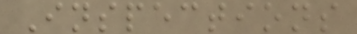Inspections
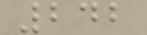242
